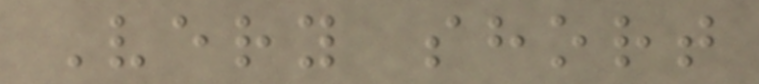Very short
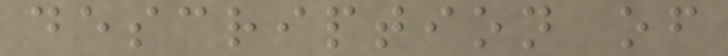description of
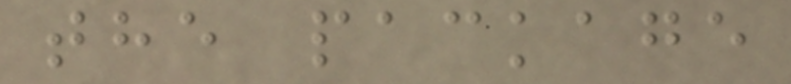the package
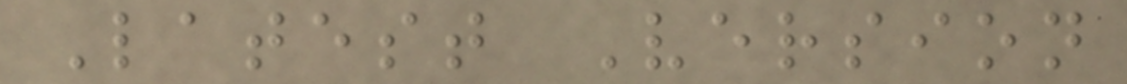Latest Version
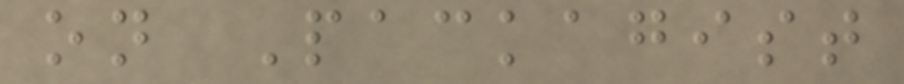on Packagist
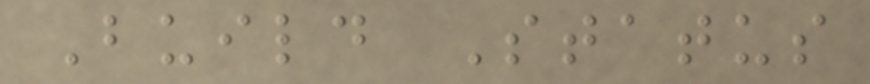Build Status
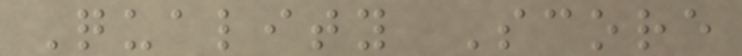Quality Score
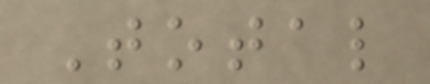Total
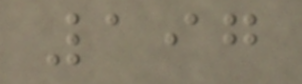197
